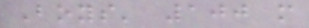Boys' 100 m
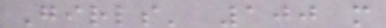Girls' 100 m
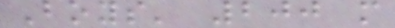Boys' 200 m
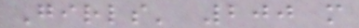Girls' 200 m
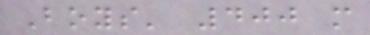Boys' 400 m
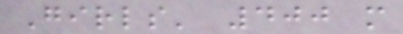Girls' 400 m
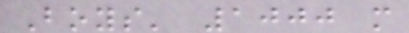Boys' 1000 m
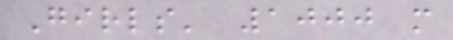Girls' 1000 m
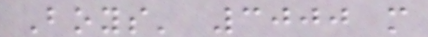Boys' 3000 m
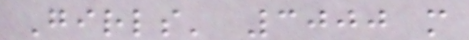Girls' 3000 m
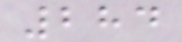284
